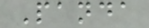Panda
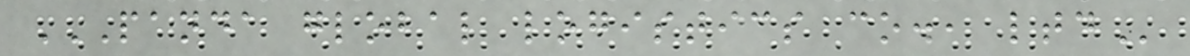PANDA GLOBAL LOGISTICS CO., LTD
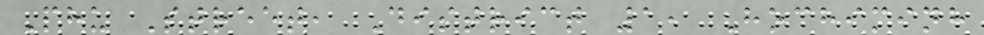Phu Street, District 1, Hochiminh
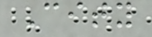City
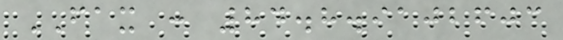FAX : 84.8.9102603
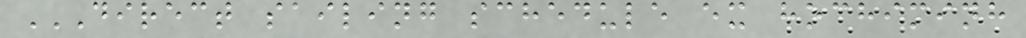DIRECT SAILING SCHEDULE EX HOCHIMINH
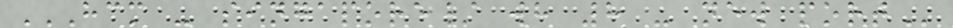HCM - SINGAPORE/ WH 8 - NEW PORT
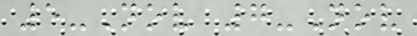5-Nov 7-Nov
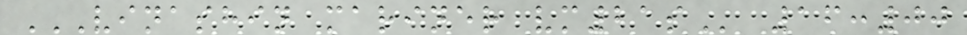VINASHIN MARINER VM21S 16:00
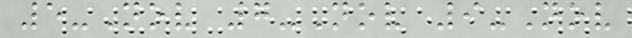5-Nov 7-Nov 9-Nov
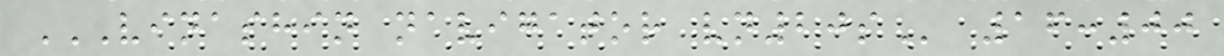VINASHIN NAVIGATOR VN20S 16:00
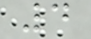4
